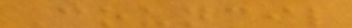Council
